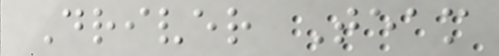Driver Team
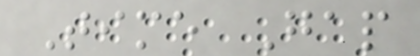Time Gap
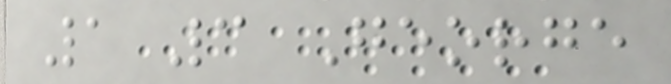1 3 George
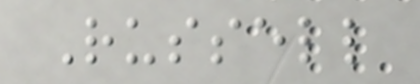Russell
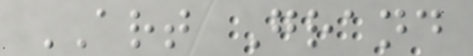ART Grand
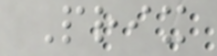Prix
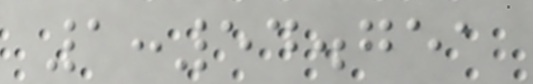1:54.751
